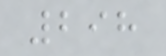298
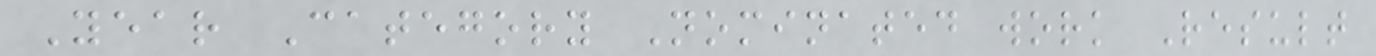Year Category Nominated work Result
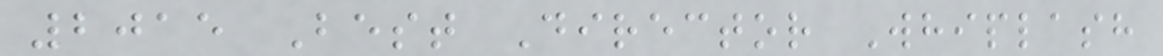2015 Best Director Whiplash
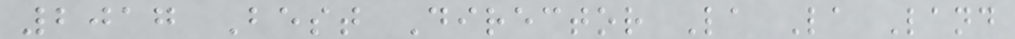2017 Best Director La La Land
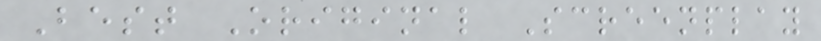Best Original Screenplay
